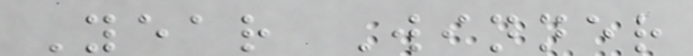Year Winner
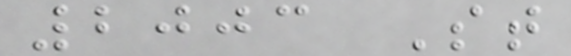2003 St
